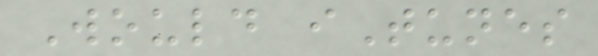Would iTunes
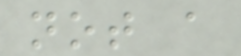not a
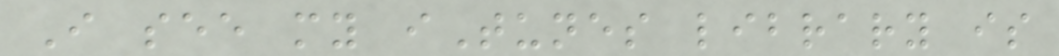I see my iTunes library is
